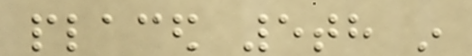placed 5th in
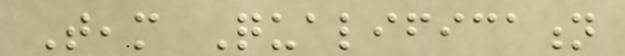Team Qualification
